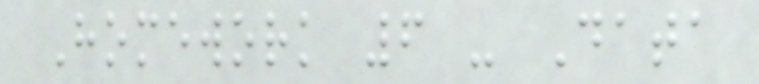Homework 6 - Data
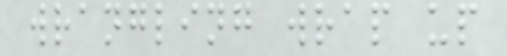wrangling wrap up
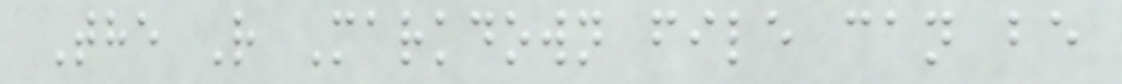The R Markdown file can be
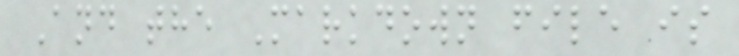And the Markdown file is
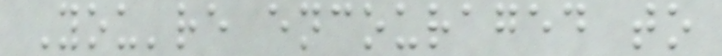You're encouraged to
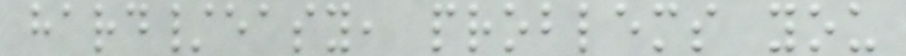hard/easy, problems you
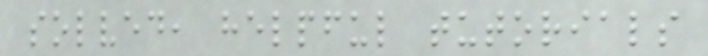solved, helpful tutorials
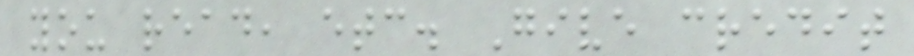you read, etc. Give credit
